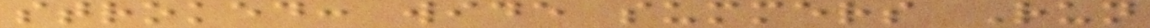stroked: wide summers Run
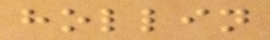hollin
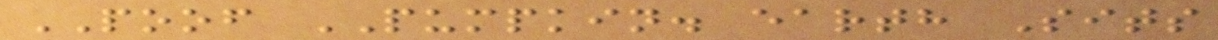POOF PUMPKIN. earth Sits
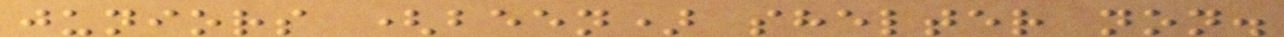juniors (been) shelter non.
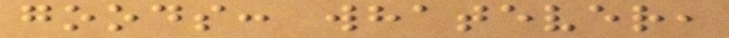goods: whatever,
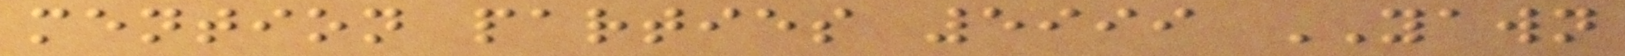mention parties 5999 YAWN
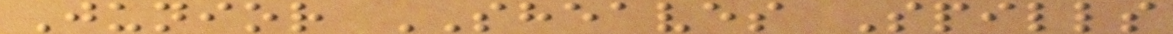Junior SHEAVES Spills
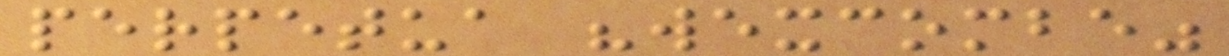perpetua "wexcombe"
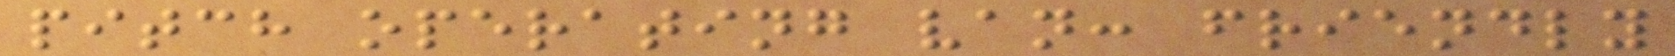pitch operating van: friendly
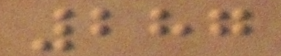287
